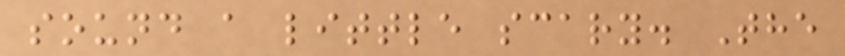sound a little scary. The
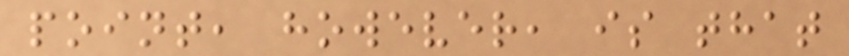point, however, is that
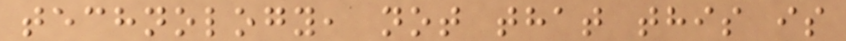technology, not that this is
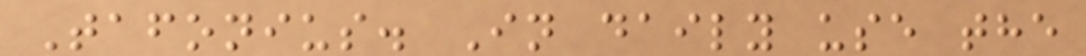Tafonius. In daily use the
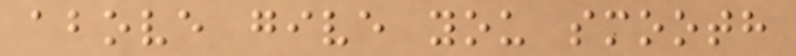above give you smooth
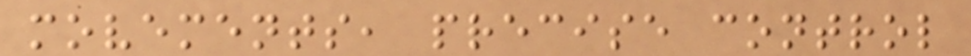movements, precise control
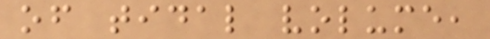of tidal volume,
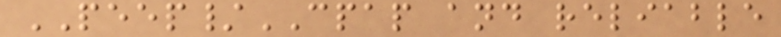PEEP/CPAP and reliable
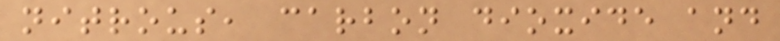nitrous, carbon dioxide and
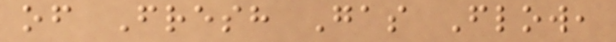of Fresh Gas Flow,
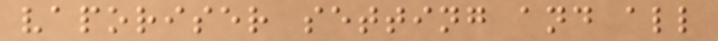vaporiser setting and all
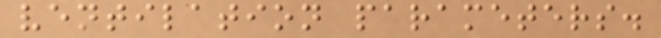ventilation parameters.
